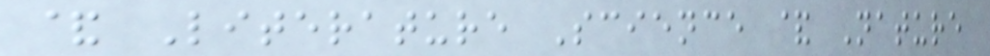& Literature Science & Nature
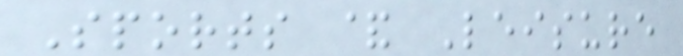Sports & Leisure
